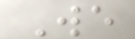We
